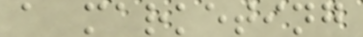a marketing
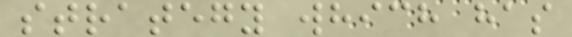strategy which has
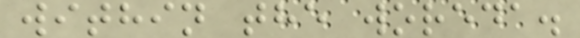within the woreda.
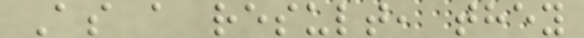As a result, they
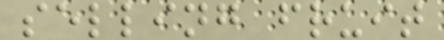selling fruit
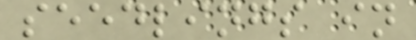seedlings in
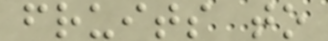fruits to
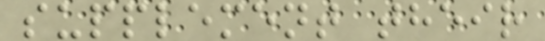supplement their
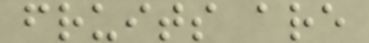fruits are
